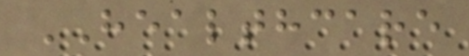HEALTHCARE
